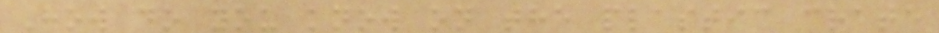How do you know on the plastic crate
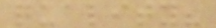quality?
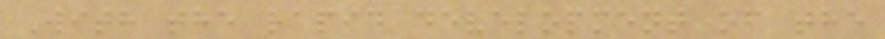With the rapid development of the
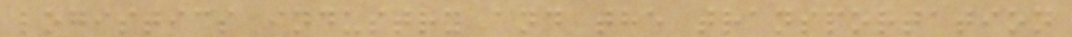logistics industry and the transportation
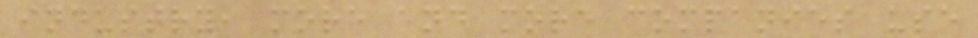industry, more and more companies use
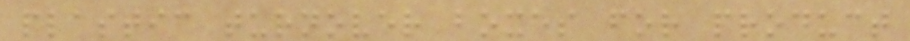plastic turnover boxes for product
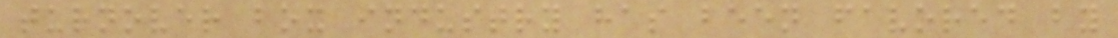turnover box industry has been favored by
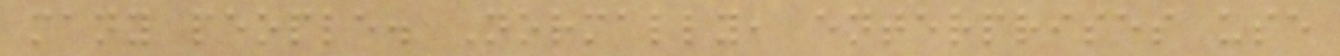many people. Normally, enterprises use
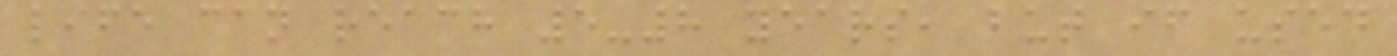life can reach 5-8 years, but if used
